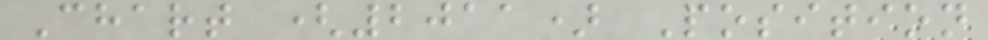Chart (2011) Position
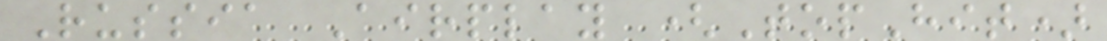Russia Airplay (TopHit)
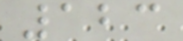123
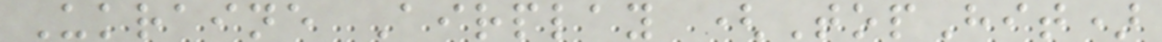Ukraine Airplay (TopHit)
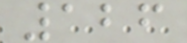126
